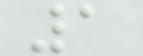1
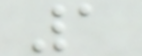1
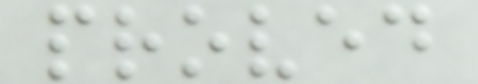proved
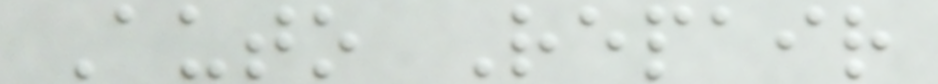Auto Repair
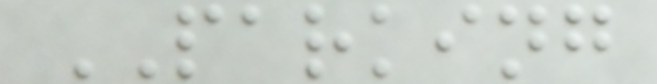PARKING
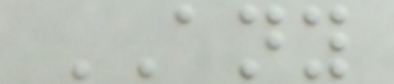ANY
